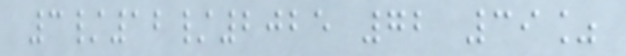3/12/2025 72 39%
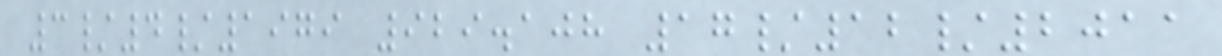3/4/1979 929.108 17/12/2011
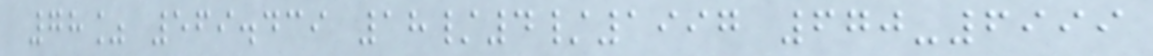78% 569.439 18/4/1997 670-6999
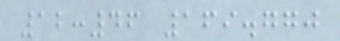12:46 169.770
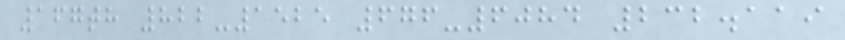167th 822-1525 676-6084 232.119
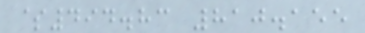$494.83 810.155
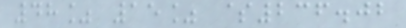48% 15% $236.02
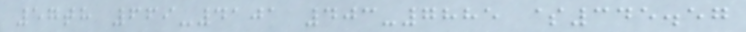57th 669-4101 403-7885 $345.57
